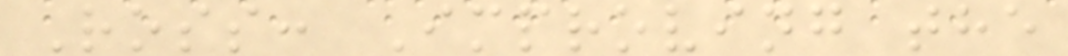Ross: Improving the
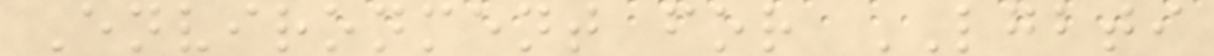Environment for LGBTI
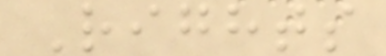Rights
